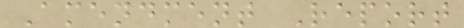Amendment Report
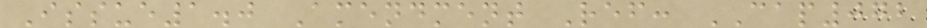Issue1.0 Amendment Ref: CAP072
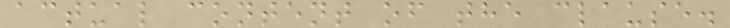actual content of the clause.
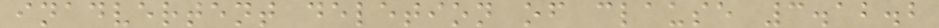inadvertent deletion of clause 3.12.2
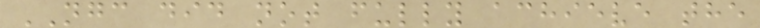NGC did not fully achieve the
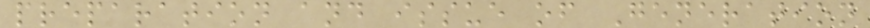preparation and issue of Generation
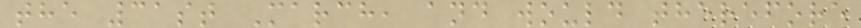the 31st March, and would therefore
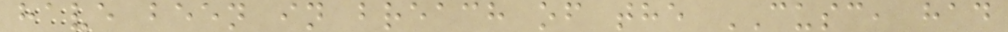have been in breach of the CUSC, had
